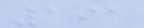191
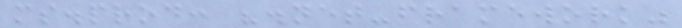ms.prod: ".net-framework"
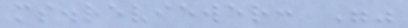ms.reviewer: ""
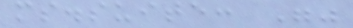ms.suite: ""
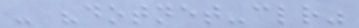- "dotnet-clr"
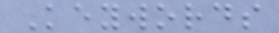Keywords
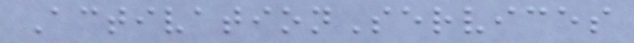ActivationServices
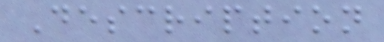Description
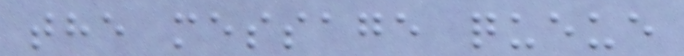the message queue
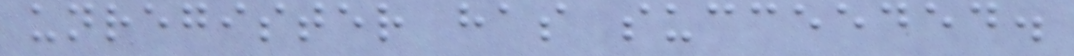unregister has succeeded.
